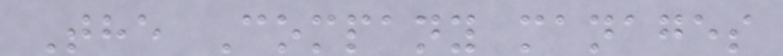The Company manages
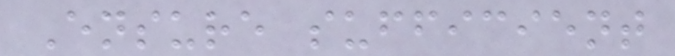Ensure sufficient
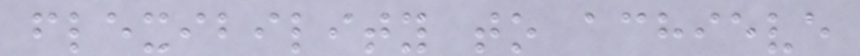flexibility to achieve
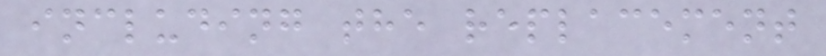including the replacement
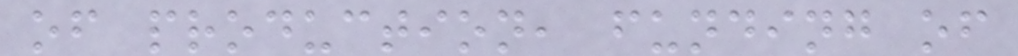of production, funding of
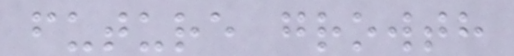future growth
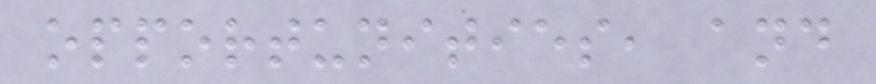opportunities, and
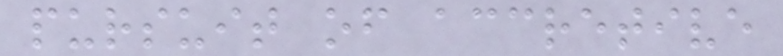pursuit of accretive
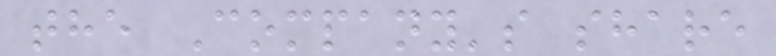the Company's share
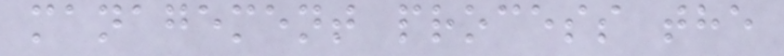management process the
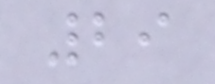29
